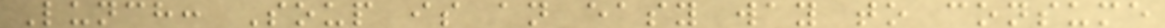Lunch: Soup is an easy way to consume
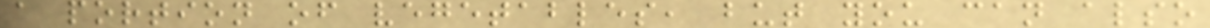a portion of vegetables, but you can also
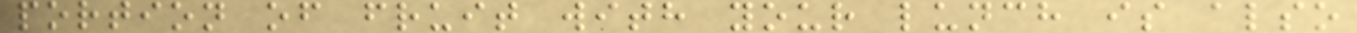portion of fruit with your lunch is also
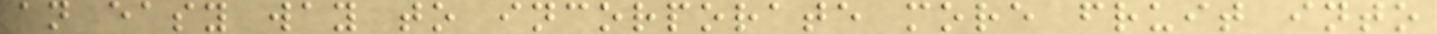an easy way to incorporate more fruit into
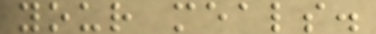your meals.
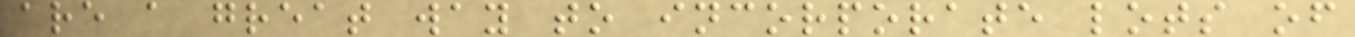are a great way to incorporate lots of
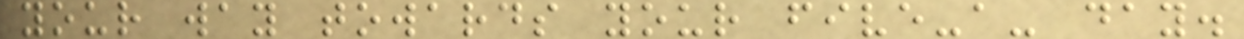your way towards your five-a- day.
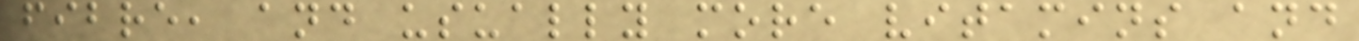fibre, and usually more vitamins and
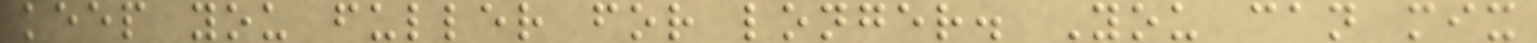keep you fuller for longer. You can mix
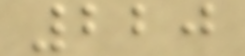220
